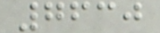7630
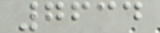7634
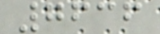7636
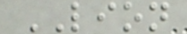LION
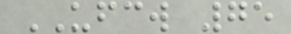UFCW 75
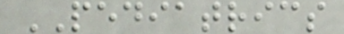PEDIATRICS
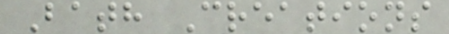Bath Creations
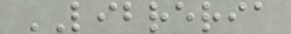LIBRERIA
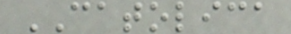CATOLICA
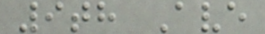9th Ave
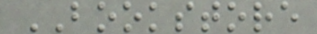BOOKSTORE
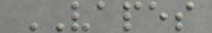VAPES
